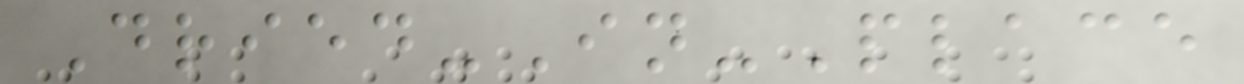Dried-In-Place
